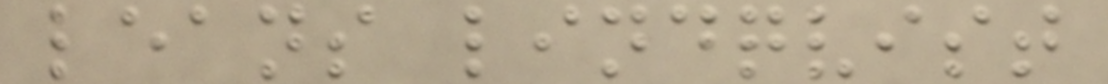leans lindqvist
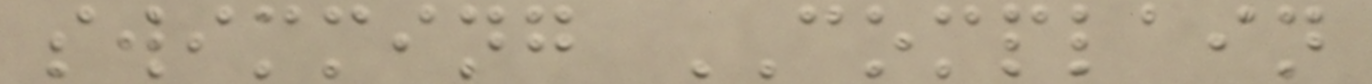swimming COMPLAIN
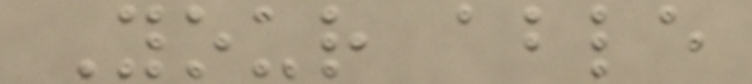Your able
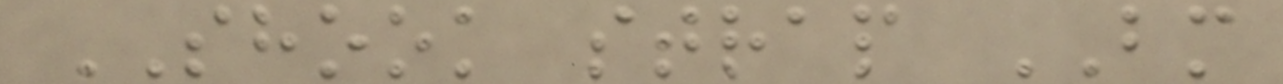SHOOK strap BM
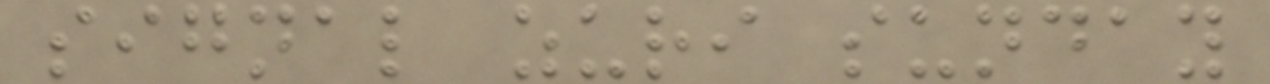signal zuri sunday
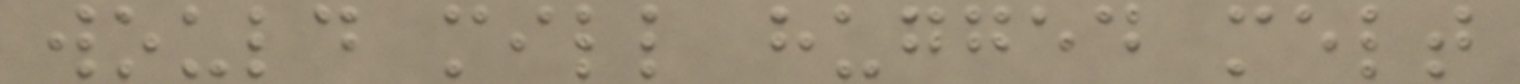would mill hugged melt
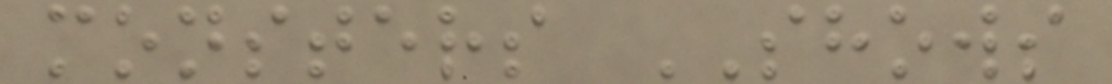monsters SHOWS
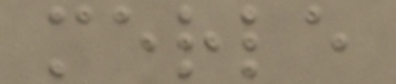merle
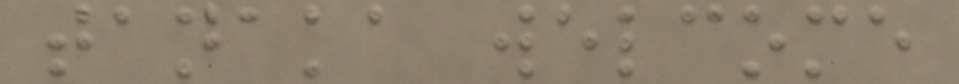tanaka welcome
